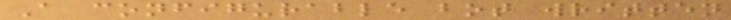A configurable bot written
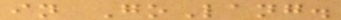in GoLang.
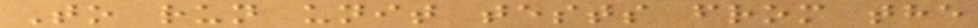To run unit tests from the
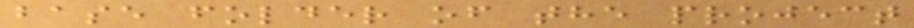base folder of the project
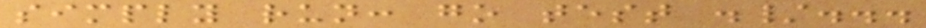simply run: go test ./...
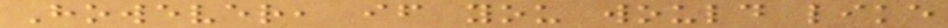However, if you would like
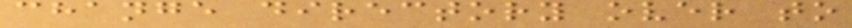change directory over to
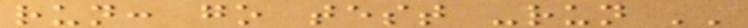run: go test -run ''
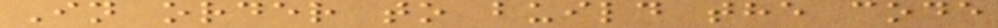In order to build the code
